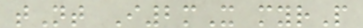tNt I2mX myrP
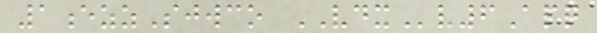1ezzSjwco VDXv6Apq
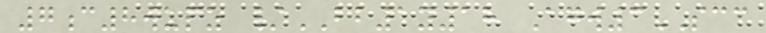7c8wupz /BB1y18 Agw3SCC
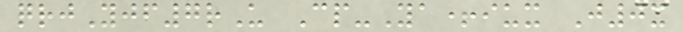qrjYjf7rU Cp-Ya+iux J0x
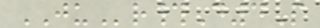JUr#D4P
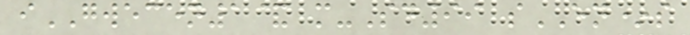iGWECEN1& m-Sd99 sEN*s
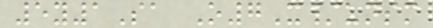5y1Sa O7X/unsm
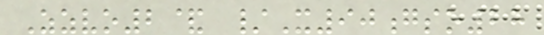Zzvo2& /X90gso28
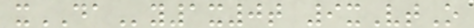xDAy1x0t 9xVtO
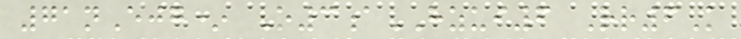71nEjg* O3aHZUI6 Rr6K
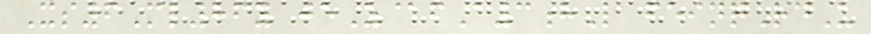Xs6Ml86y jeZ@fA3hL feinqRdU
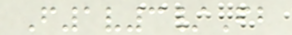F1v3/Fb
